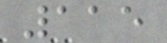115
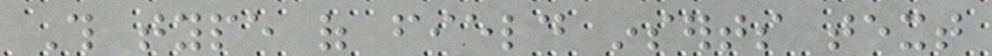This type of field inserts text
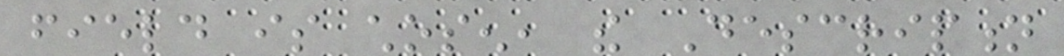field is chosen, the Description
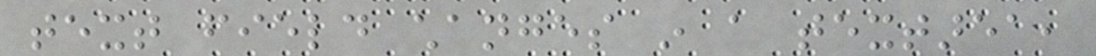text field changes in a textarea,
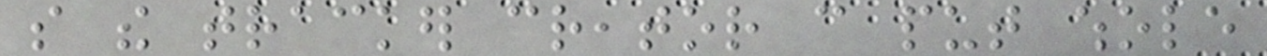so the tracker creator can put whole
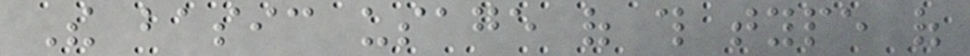The basic usage of this type of
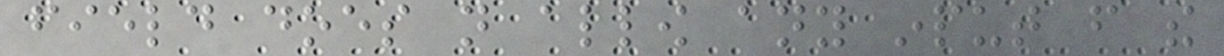field does not allow any input from the
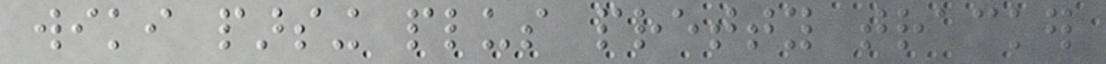wiki parsing plus pretty tracker
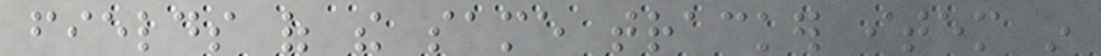fields of the same tracker item in
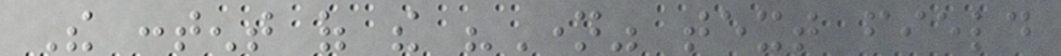The content of the "Name" text field
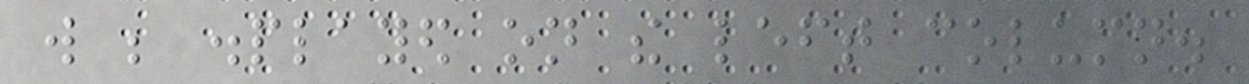will be displayed on the left column.
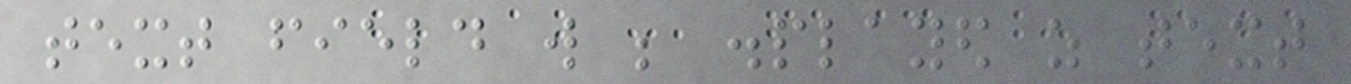text field will be displayed as text
